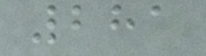281
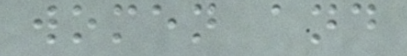women and
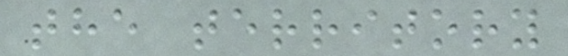the territory
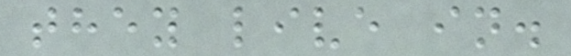they live in.
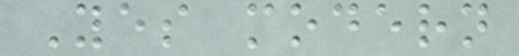Yes modern
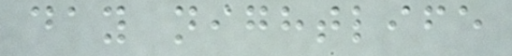day nightlife
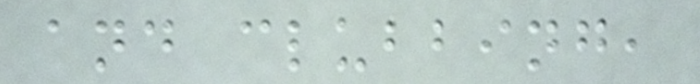and clubbing,
